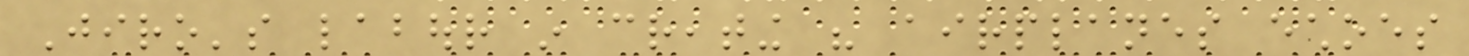Jiro's labour in creating his airplanes echoes
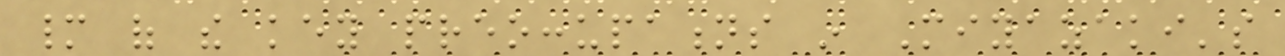many of the key preoccupations in Miyazaki's
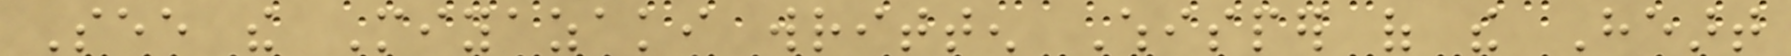See the Miyazaki written Whisper of the Heart
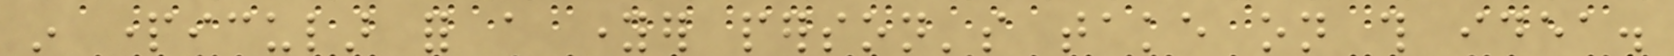in particular for a younger person's take on this idea.
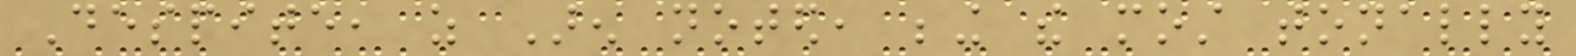Despite, as Aren noted, being the most tonally
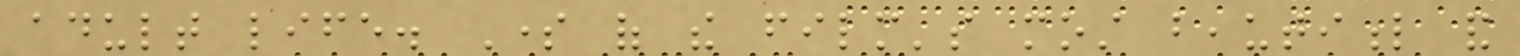adult life. Some of the film's most beautiful and
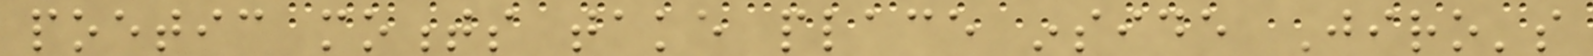poetic moments take place inside Jiro's
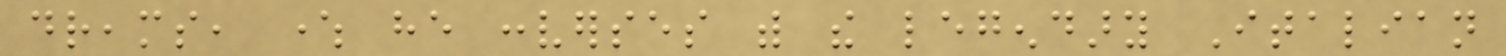dreams, where he converses with the legendary Italian
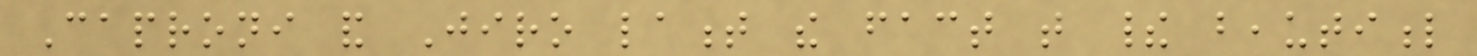Caproni and Jiro lament the fact that their beautiful
